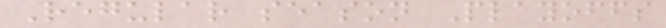Regular season Playoffs
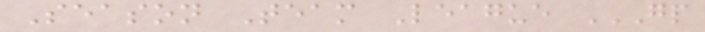Season Team League GP
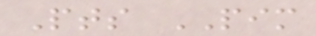Pts PIM
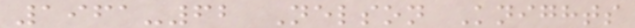1961-62 Nelson Knights
